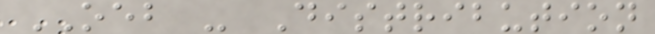OEB - Distribution
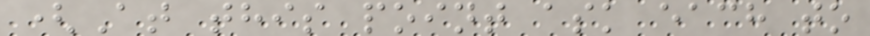(At this point ask each to
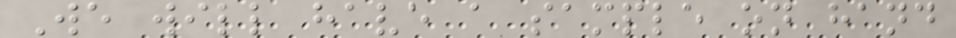We will have a sample on hand
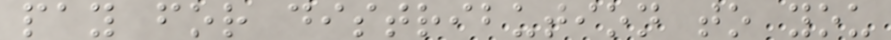pay for distribution to you
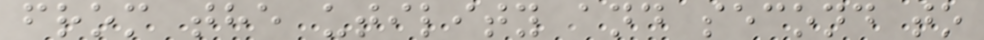from the utility and second to
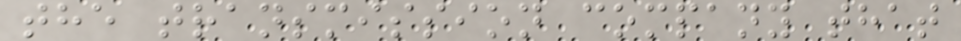the transmission company that
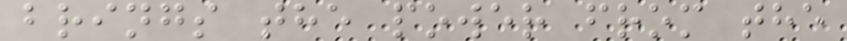brings the power from the
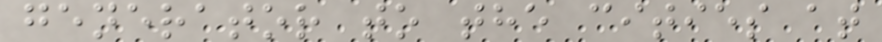generator to the cities at
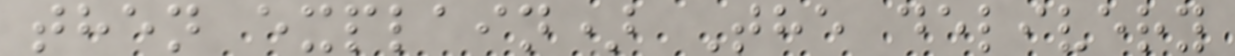then explain) The delivery
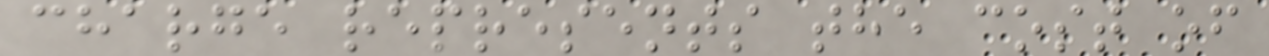charge represents the cost of
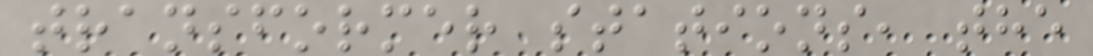transformer stations, the
